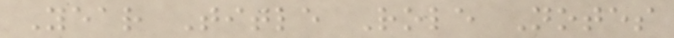Year Title Role Notes
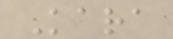Kara
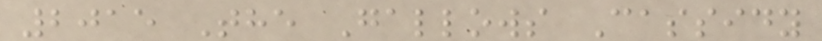2015 The Gallows Cassidy
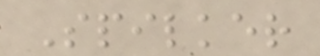Spilker
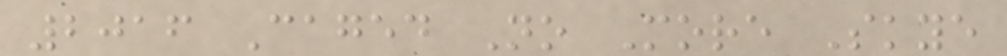2016 Caged No More Skye
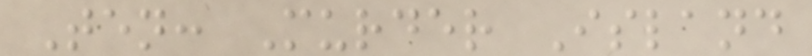Ten: Murder Island
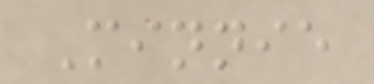Minnie
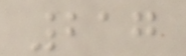217
